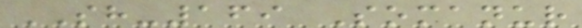SH-169 Somanur
